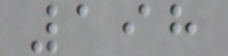198
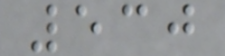530
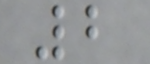2
